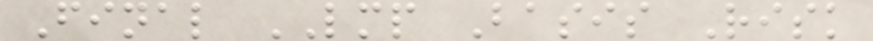Final LMP Basis Risk
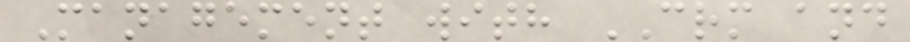Management with CRM and
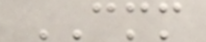CMM
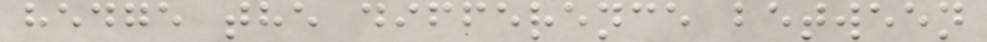hedge the difference between
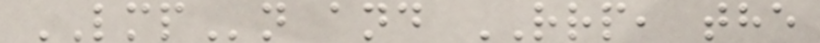LMPn and RRP, the
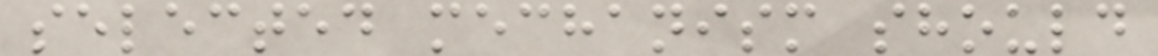selected mechanism should
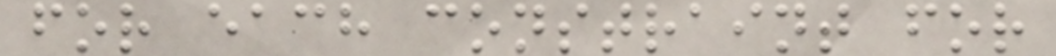for each constraint for
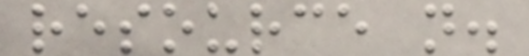resource n.
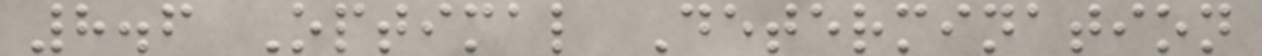8.6 Optimal Determination
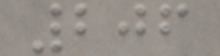206
